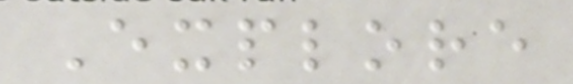Explore
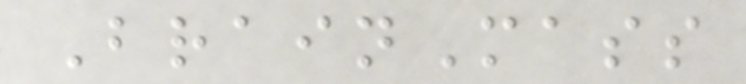BrainMass
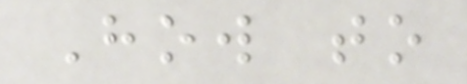How to
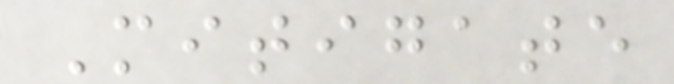Mitigate
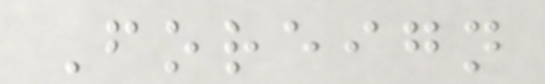Foreign
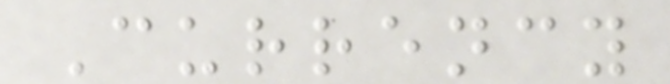Currency
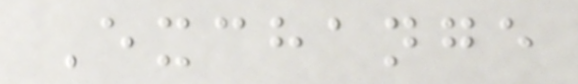Exchange
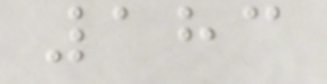183
